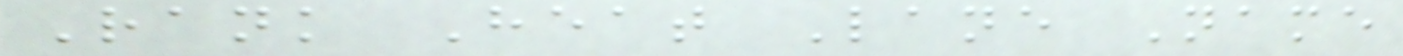Rank Heat Lane Name
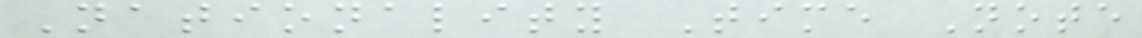Nationality Time Note
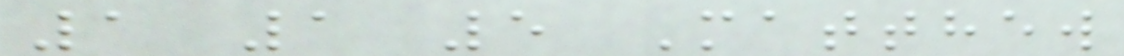1 1 5 Matthew
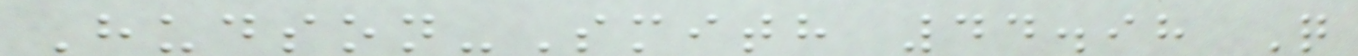Hudson-Smith 44.98 Q
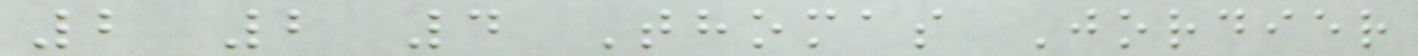2 2 4 Thomas Jordier
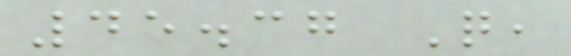45.37 Q,
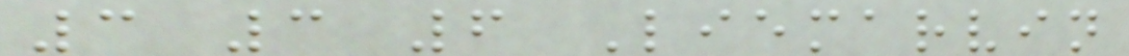3 3 6 Liemarvin
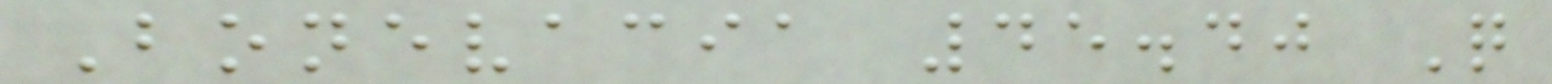Bonevacia 45.40 Q
